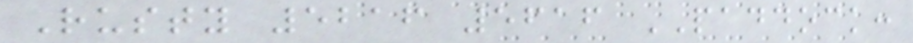Rusty 5216 5616 PADDOCK:
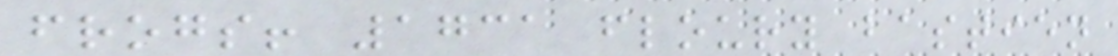frogs! 1731 floury bastien
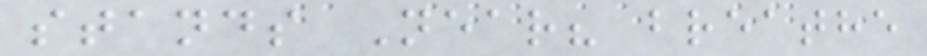stands Near? breathe
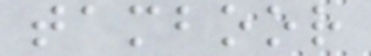tamboor
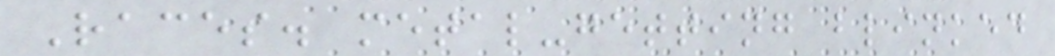Races. metal-getting blinked
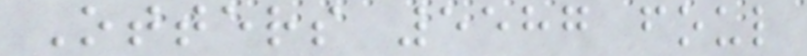Otters 5587 foul
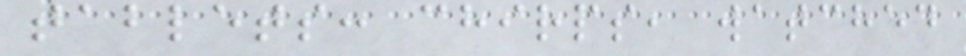tablets: chirps, watched
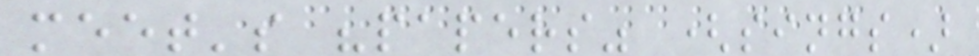meet's "papers" (sings)
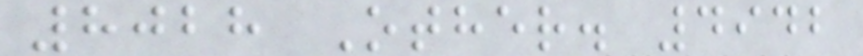8028 Other. 4942
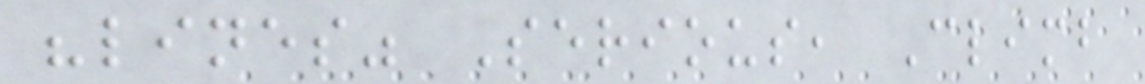"lines" Serious, Climb
